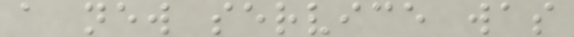a new service was
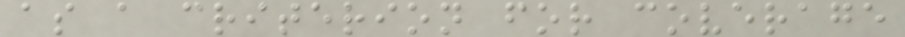as a criterion for coverage
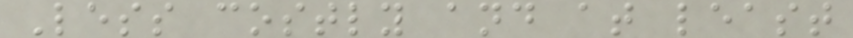Less costly and at least
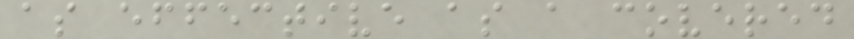as effective as a covered
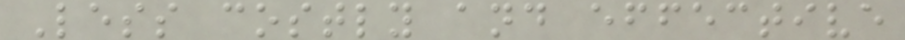Less costly and effective
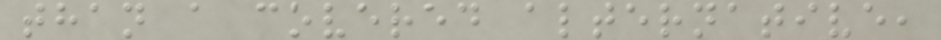than a covered alternative,
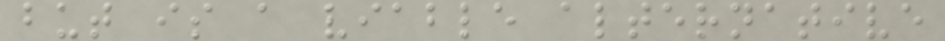but is a viable alternative
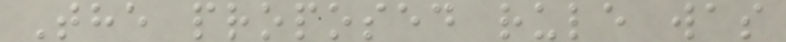The proposed rule was
